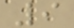9
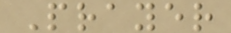Prayer
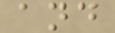and
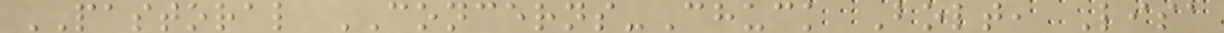PASTORAL CONCERNS-Chuck Bolt, Lisa
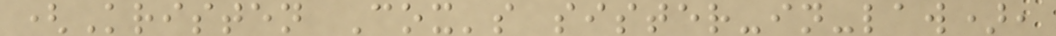(Kristen Cox's sister-in-law),
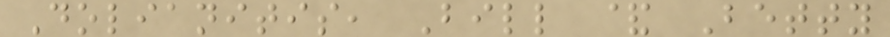Dolianitis, Bill & Betty
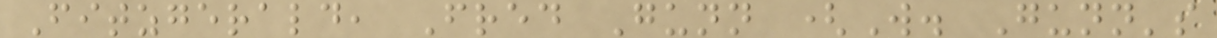Fitzgerald, Fred Gunn (W. Gunn's
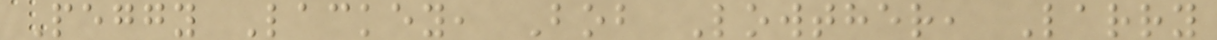Peggy Lackey, Bob Lowther, Larry
